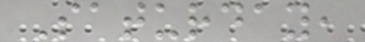Saturday,
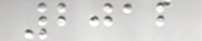2012
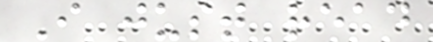I just read
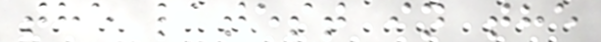the latest in the
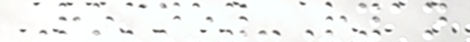Romney-Ryan
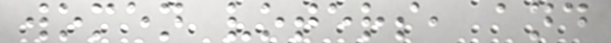women voters, and
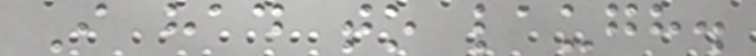I had to laugh.
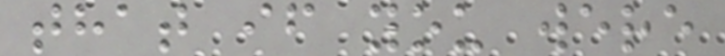that if you were
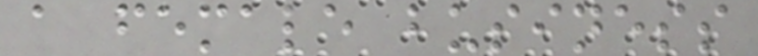a female business
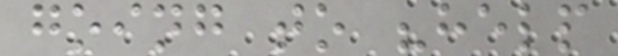going to "help
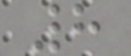8
